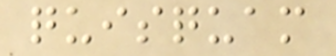quisquam
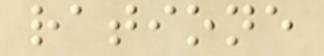ratione
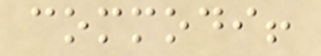commodi!
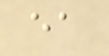ea
